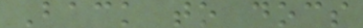Back to docs
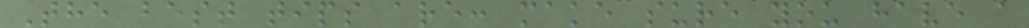The best tips are: make sure you have a
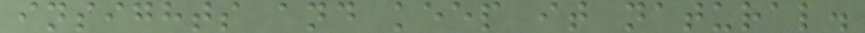insights and keep it natural.
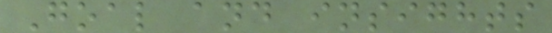Goal and insights
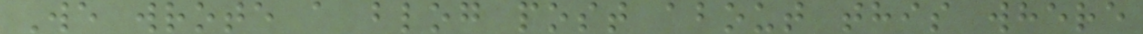We wrote a blog post about this where
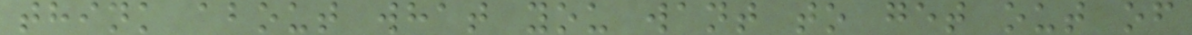think about what you want to get out of
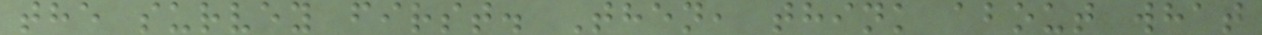the survey first. Then, think about what
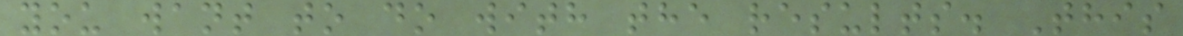you want to do with the results. This
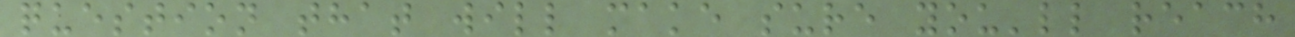question that will make sure you'll reach
